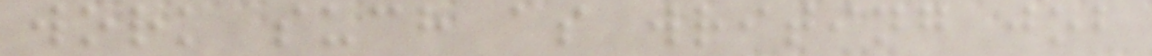work such as writing job
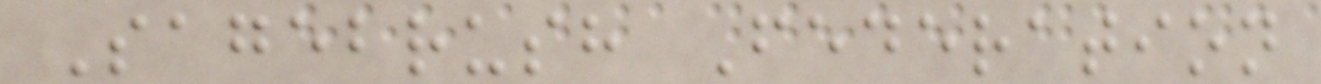Sagebrush Federation
